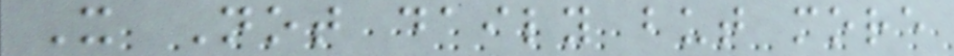X Not daily but more
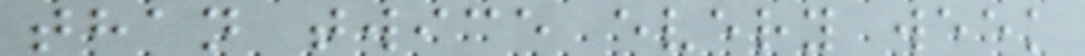than twice every week
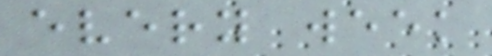every week
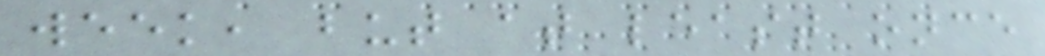week, but at least once
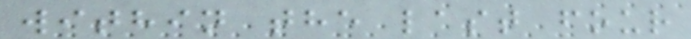within the last four
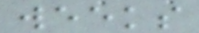weeks
